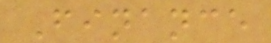Finance
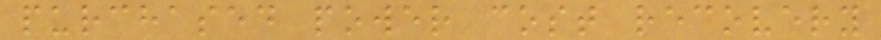purchased power cost recovery
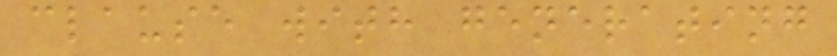clause with generating
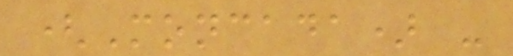(Moncada) -
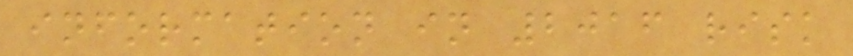information in 2016 risk
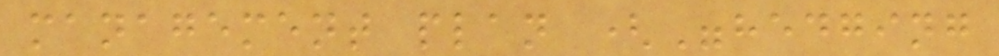management plan ("hedging
